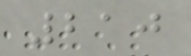210
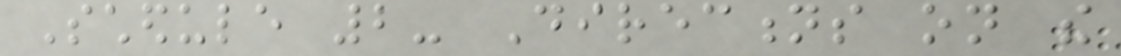Schedule 2- Directions on the
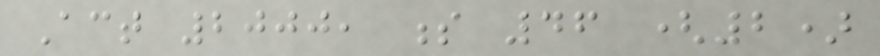Act 2000, s 46 (2)
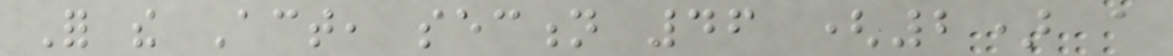For the Act, section 46 (2) a
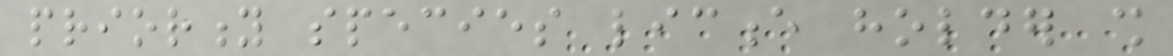priority species licence holder shall
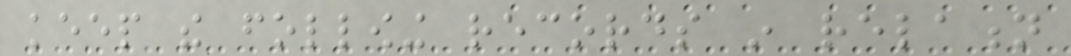keep the following records in relation
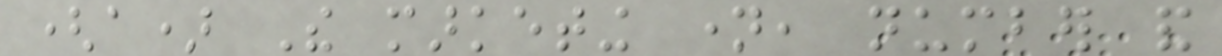(a) The marketing name, number and
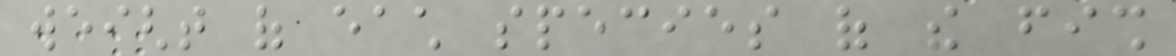weight of each species of the fish
